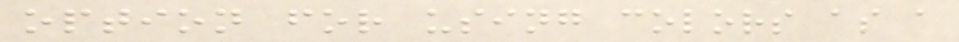option for using colors as a
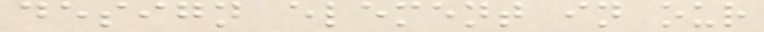design element in our
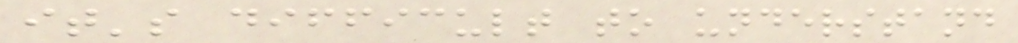it's difficult to understand
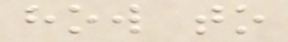how to
